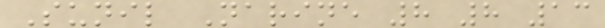Sunil Narine 8 8 13
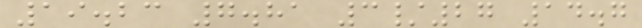19.23 7.81 3/27 14.7
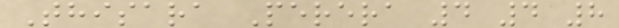Thisara Perera 4 4 8
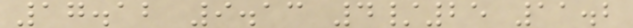17.12 9.13 4/25 11.2
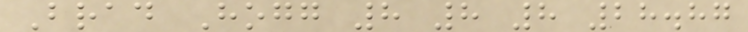Brad Hogg 8 8 8 28.87
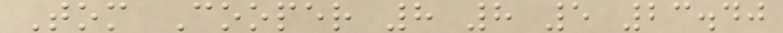Tom Cooper 8 8 5 23.40
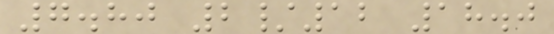7.80 2/12 18.0
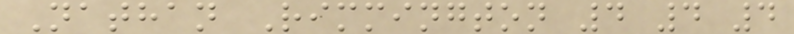Nathan Rimmington 4 4 4
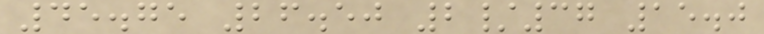45.75 26.50 2/37 15.0
